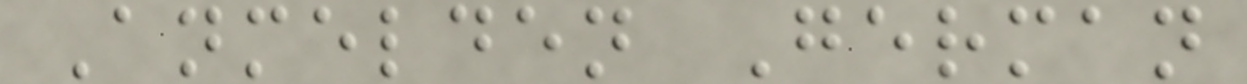Anmelden German
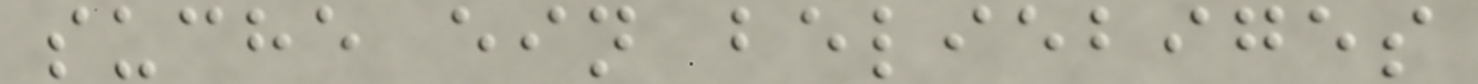suche ein beliebiges
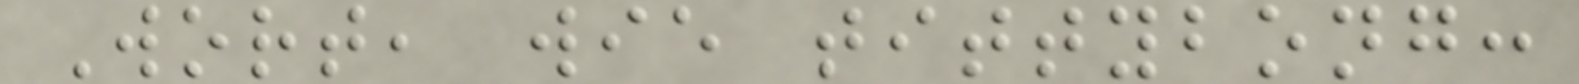Wort, wie tittybong:
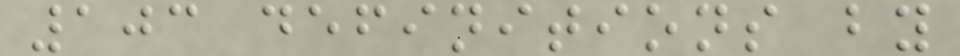103 definitions by
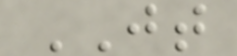JT
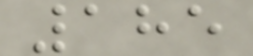185
